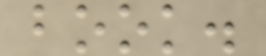book.
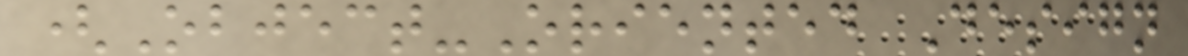(Object-Oriented Design
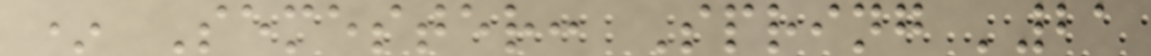* Semester: Spring '21
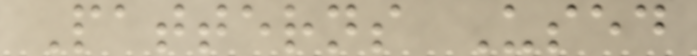Patterns Used
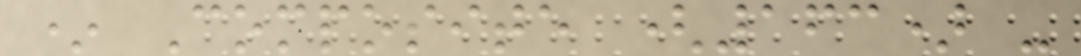* Composite (163) -
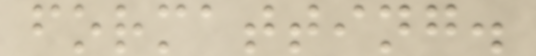formatting.
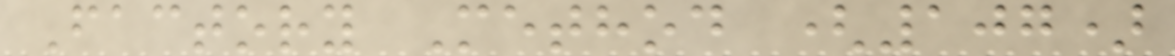Factory Method (107)
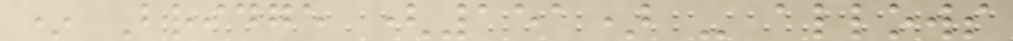* Bridge (151) - allows
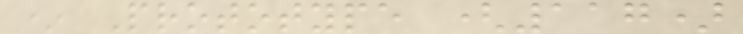* Prototype (117)
